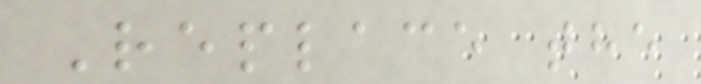Replace the
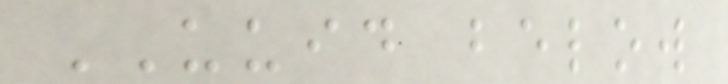UUID below
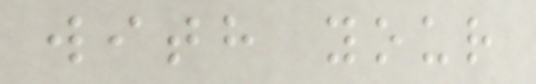with your
